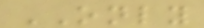ONLY
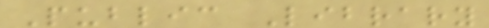Public Library
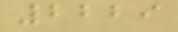2229
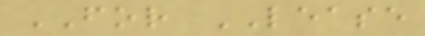FOR LEASE
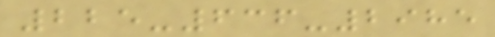225-636-2985
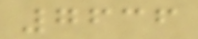7636
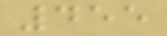455
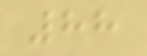88
